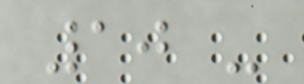10 -
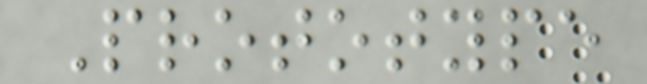Prototype
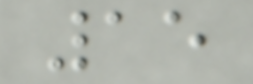15
